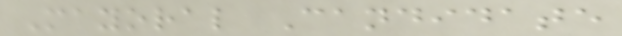Mayoral Candidate
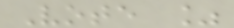Vote %
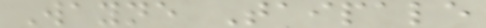Wayne Taipale
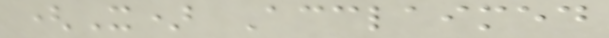(X) Acclaimed
